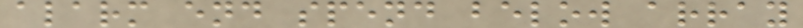alarm end spend below array
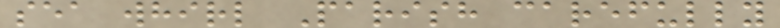sea whirl Parish carefully
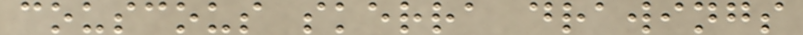couscous skerra drawings
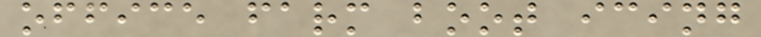office farm boot icing
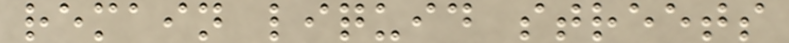remain liquid streets
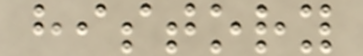history
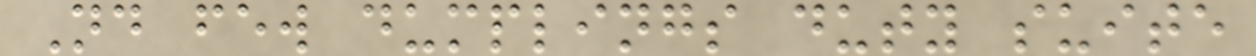Nd few dumplings duty suite
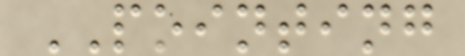POINTING
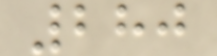280
